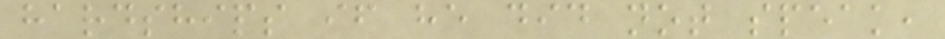hardships if he did not speak,
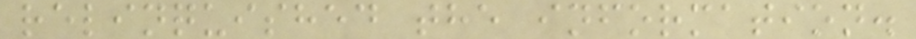relinquished the information.
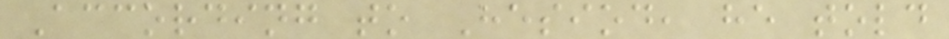According to Hesiod, he told
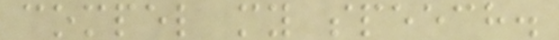compel my speech.
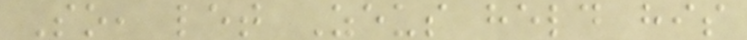So, let Zeus held his
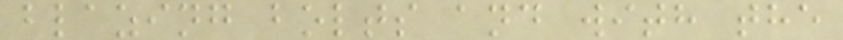blazing bolts and with the
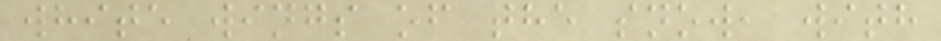white wings of the snow, with
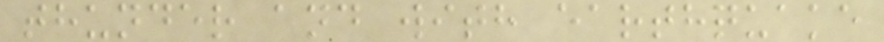thunder and with earthquake
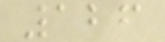126
